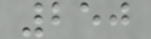250
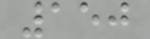150
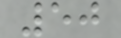50
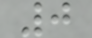0
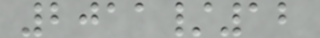2011/12
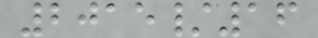2015/16
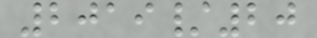2019/20
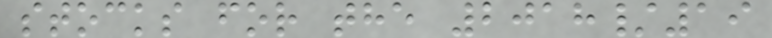stocks for the 2018/19
